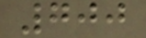700
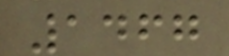1467
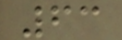63
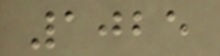1025
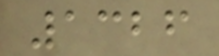1326
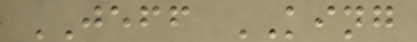JEFF KING
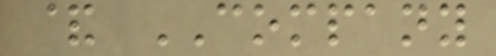& COMPANY
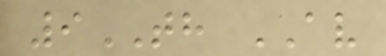9TH AV
